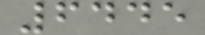6445
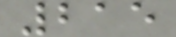215
